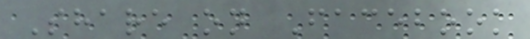Share on Facebook
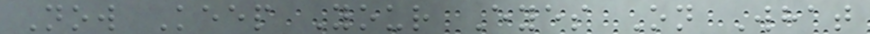Now Keep Your Eyes On What
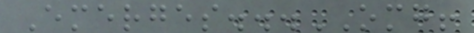Emerges...OMG!
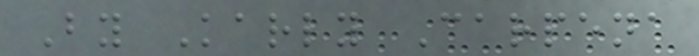By Karly Carpena
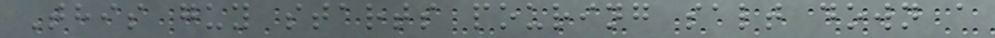This guy starts pouring salt down a
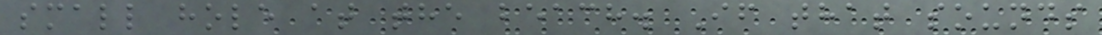small hole at the beach. If that sounds
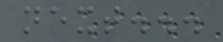next...
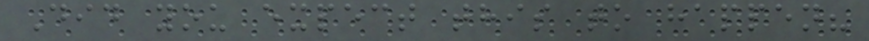Did you expect this to happen?
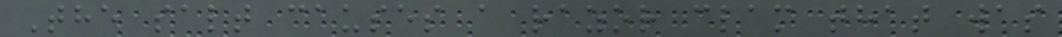The salt causes a razor clam that was
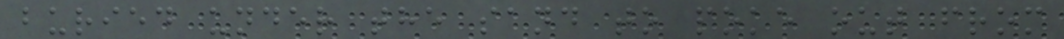buried under the sand to poke out from
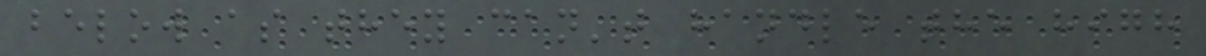below as they can't handle the high
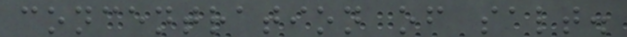concentration of salt.
